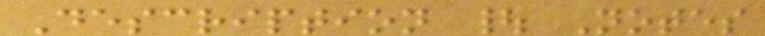Description | Notes
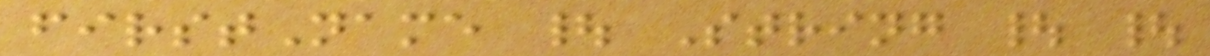firstName | String | |
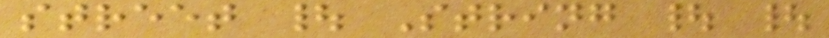street | String | |
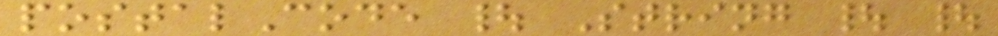postalCode | String | |
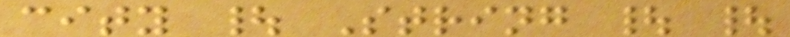city | String | |
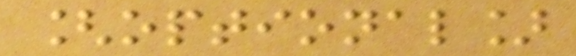[optional]
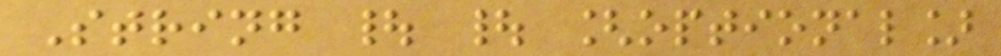String | | [optional]
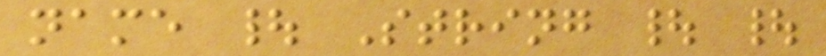name | String | |
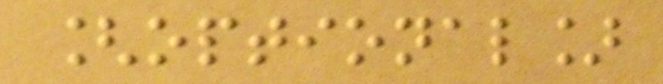[optional]
